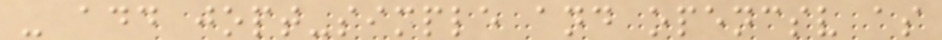- add jopt-simple and opencsv as
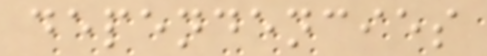dependencies
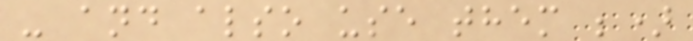- and also use them ;)
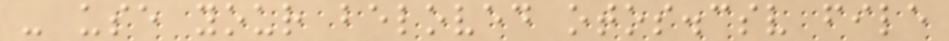- use your beloved otos.csv file
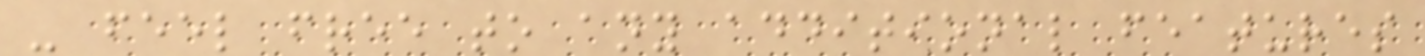- feel free to any additional features
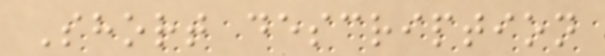Short description
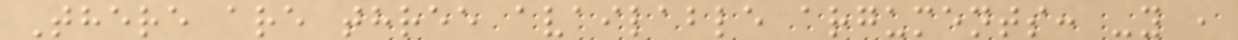There are three available arguments: -y ,
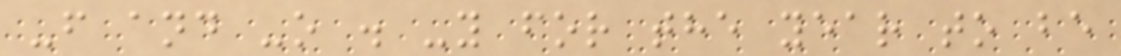-f and -o . -y for the year to be
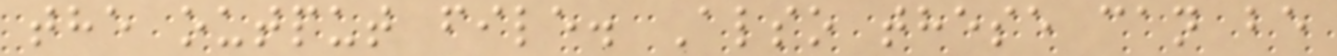the output file. Also these can be
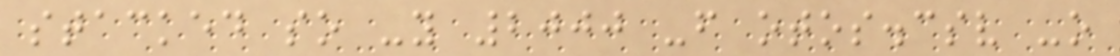stacked so -y 2000 -f otos.csv -o
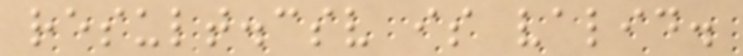result.csv is valid.
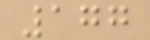177
